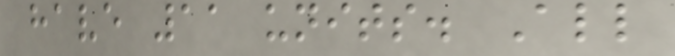have 11 units. All
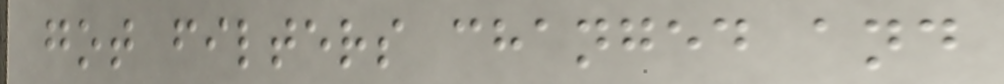got filters changed and
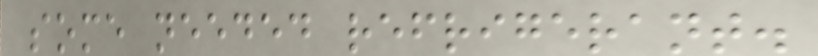some needed refrigerant.
